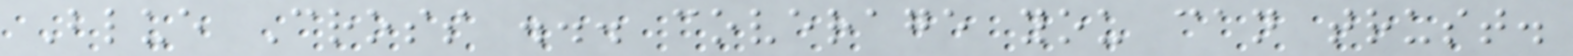Blue Cross ... coverage you can trust.
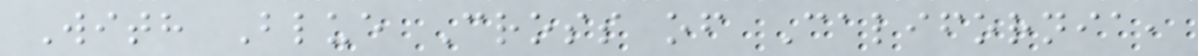With Blue Cross of California,
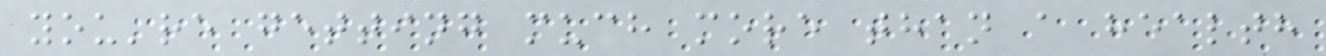you're getting much more than a health
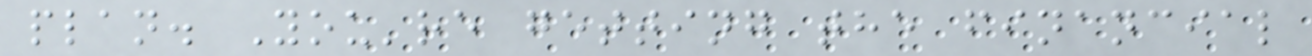plan. You're getting the financial
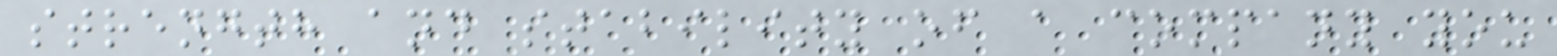strength and stability of a company you
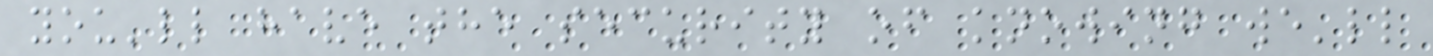you'll have the security of knowing we'll
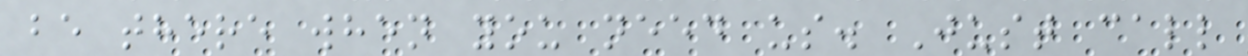be there when you need us. Just call
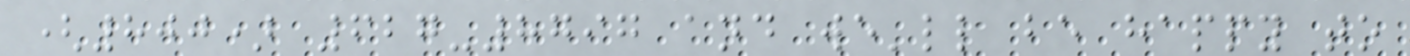(800) 627-8797 and we'll be happy to
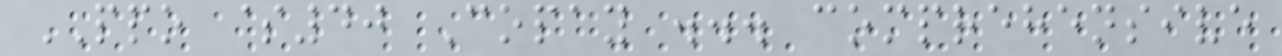PPO $40 Copay ... comprehensive
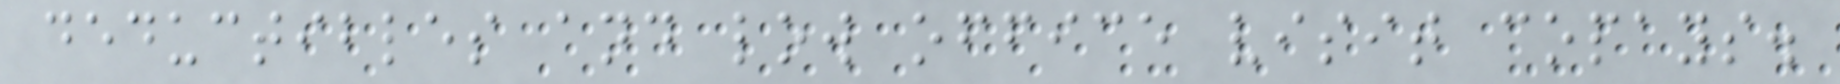deductibles and low office visit copays.
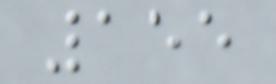155
